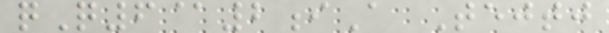qQ6@2iA Tejtj
